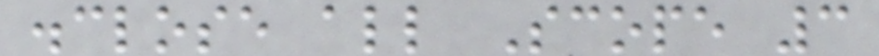disclose all Scope 3
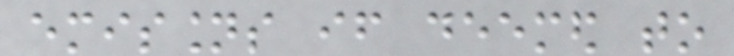emissions if deemed to
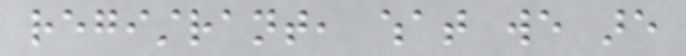registrant, what we are
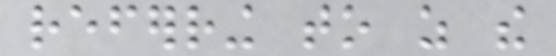referring to as the
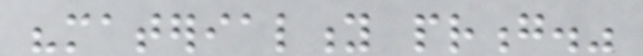"materiality prong."
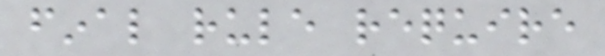final rule require
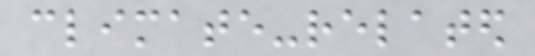climate-related
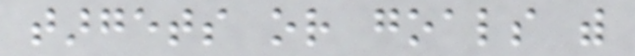targets or goals with
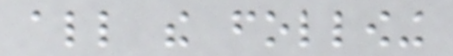all the following
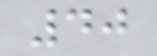40
